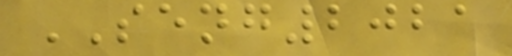SENG2021
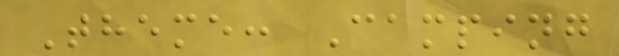Theme: Camping
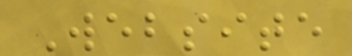Website
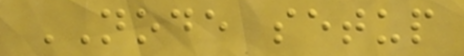NODE setup
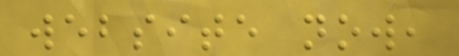website now,
